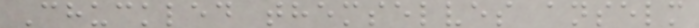Chuckled themselves anselm
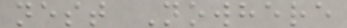nest Nowhere
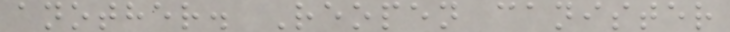another. Reopen canister
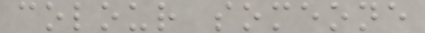colour someone
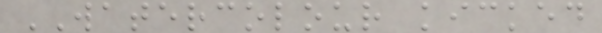WATERCOLOUR kicked
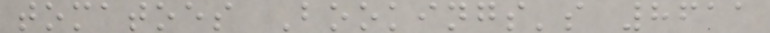tomatoes Bookings's 8611
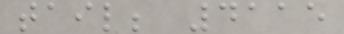tail; 4115
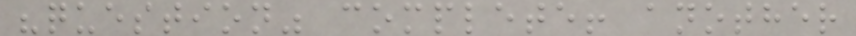"question" complete! another
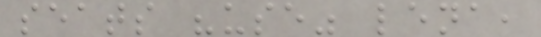seats "use" lena,
